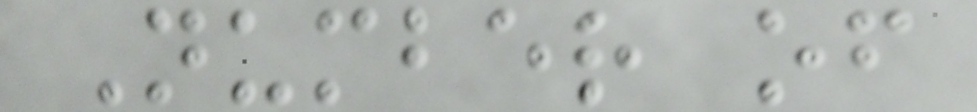Number of
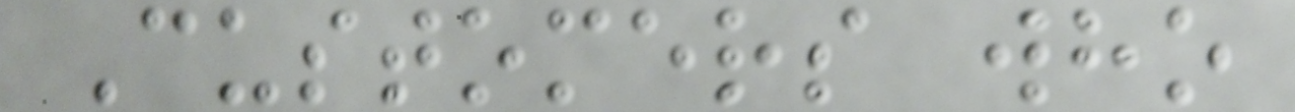Customers who
